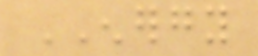ENERGY
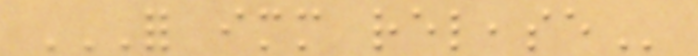FOR IMMEDIATE RELEASE
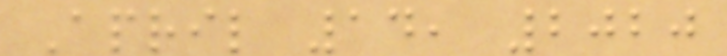April 14, 2020
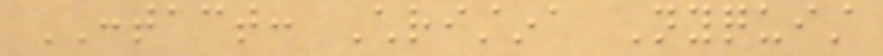CONTACT: Christina Nyquist
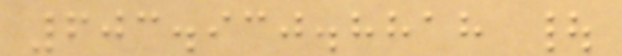603.930.8818 |
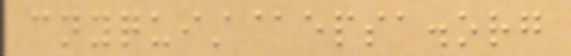cnyquist@epsa.org
